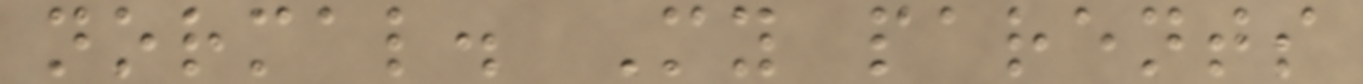normal. My parents
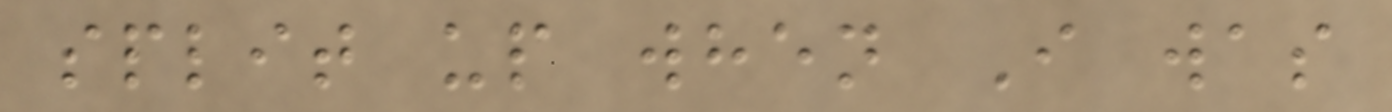split up when I was
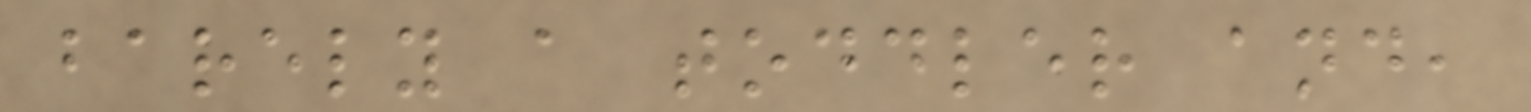barely a toddler and,
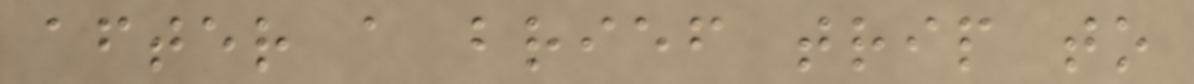after a brief trip to
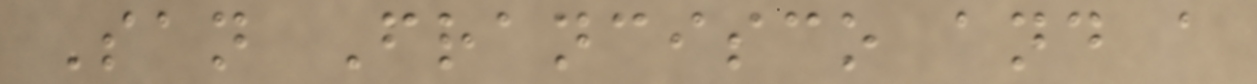San Francisco and a
